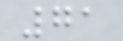71
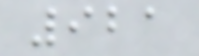921
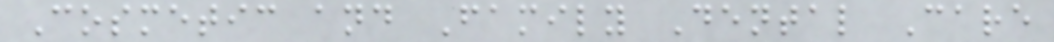Cosmetic and Family Dental Care
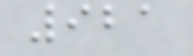921
